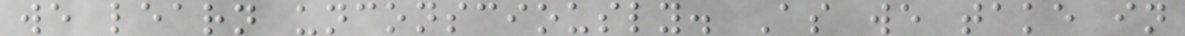we learn unconsciously. As we take in
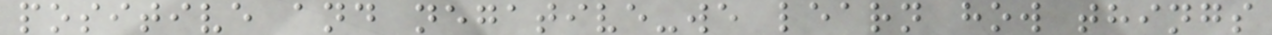positive and negative-we learn how things
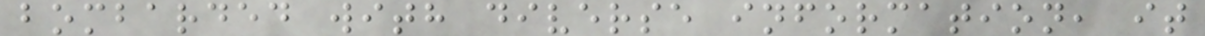bombarded with diverse information, it
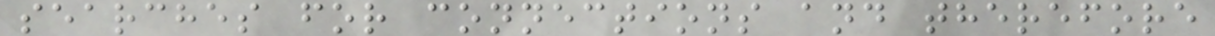searches for connections and therefore
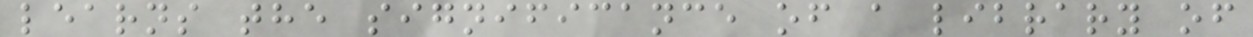learns the significance of a library of
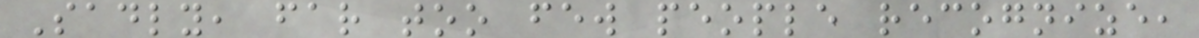Sadly, far too few people recognize,
